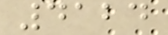4124
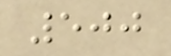500
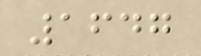1647
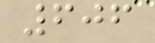606
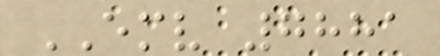EMV 7881
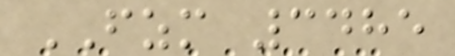FZM 3485
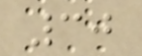30
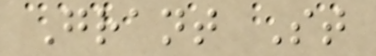Grant St
